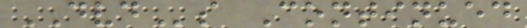DVDs Continued
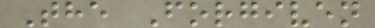The Forgiven
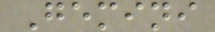Gemini
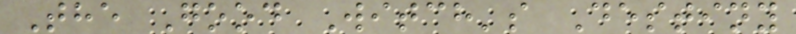The Good Witch's Destiny
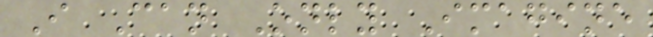I Can Only Imagine
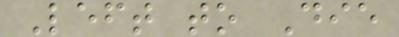Left to Die
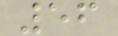56
